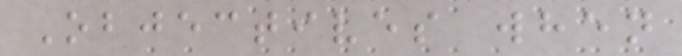Objectives when
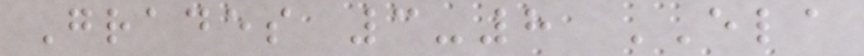Grades 3-8 ELA
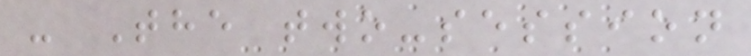- The two-session
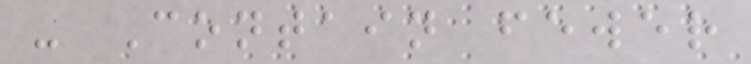- Contain fewer
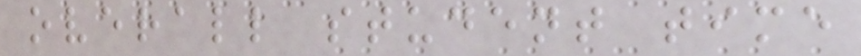overall student time
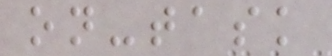on-task
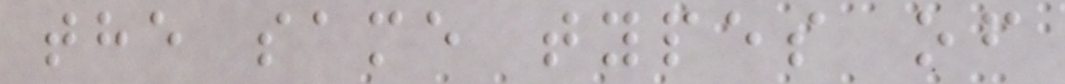the same types of
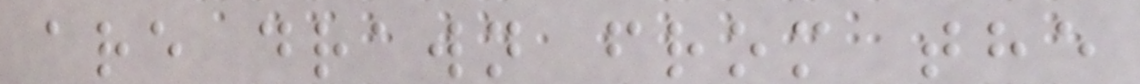are drawn from the
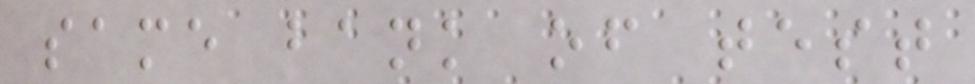same bank of test
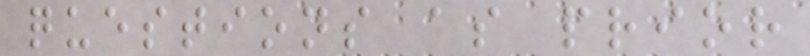questions as prior
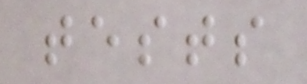tests
